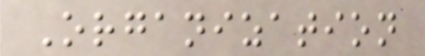Organization
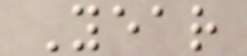Year
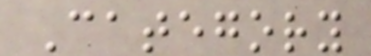Category
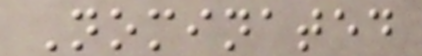Nominated
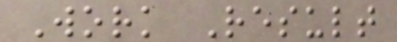Work Result
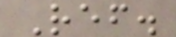Ref.
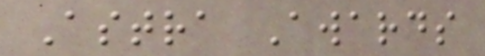Astra Awards
